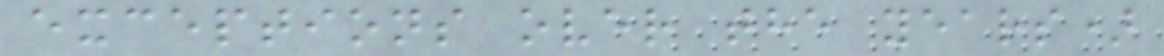exceptions over the years)
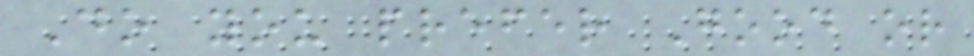Do you prefer Good or
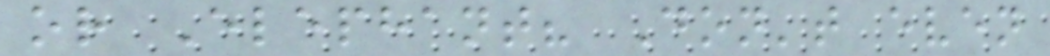or Elephant? Don't even
